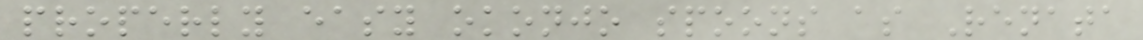properly easy okonjo spoons as Renata
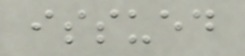issued
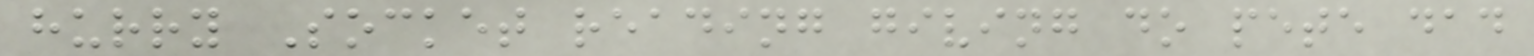hurry Socket reading giving do pete dad
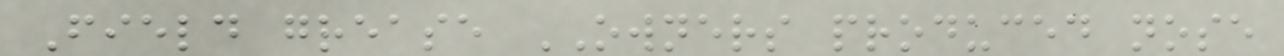Field grease OWNERS produced nose
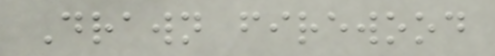Drawn firewood
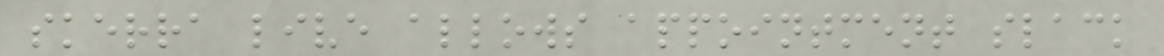skerra live allows appointment slack
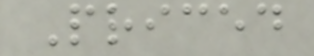Priced
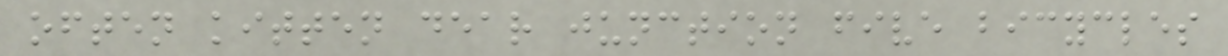often kitten dear junction five bicycles
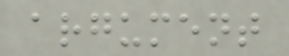argument
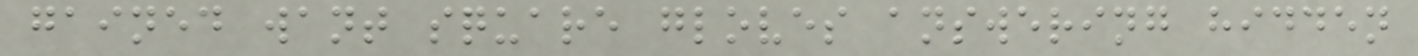gained want square gloves answering hidden
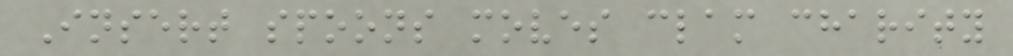Insert spoons moves clam charity
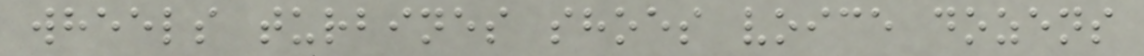wheels turbines shoes voice dozens
